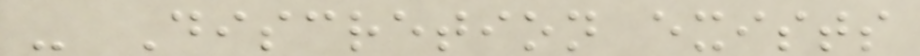- Discretion exists
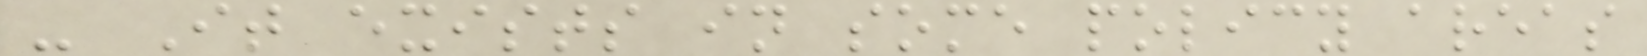- It exists in some policy areas
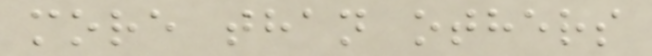more than others
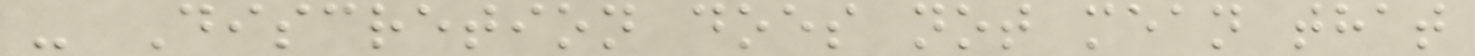- Discretion does not mean that
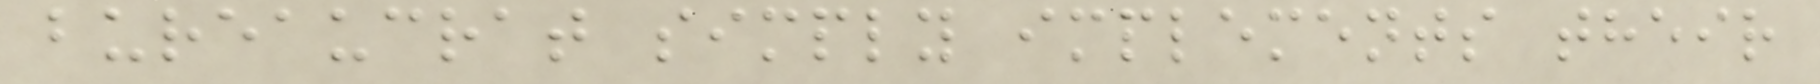bureaucrat simply implements their
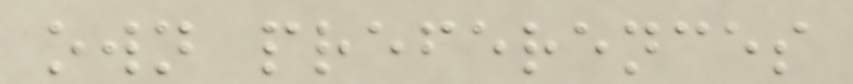own preferences
